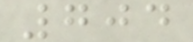704
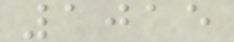1015
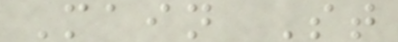Main St
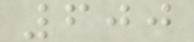600
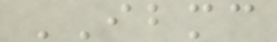IBMC
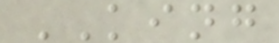KING
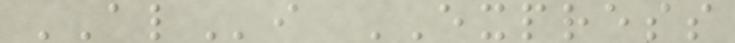ALi EXPRESS
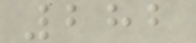282
